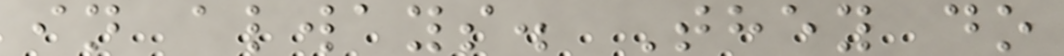in always. They do
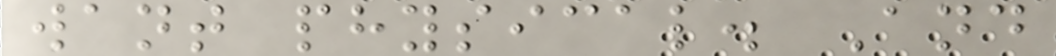want physical. And
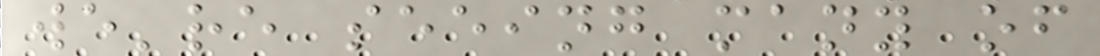we're seeing many of
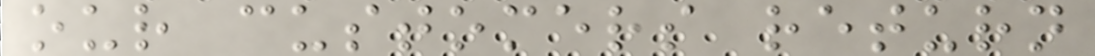our customers return
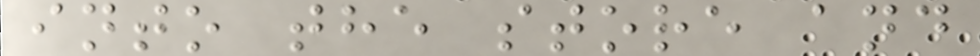into the store and
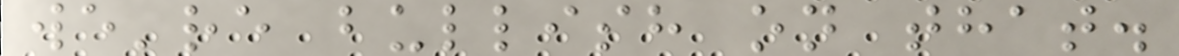we're bullish on that.
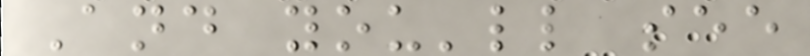And you'll see
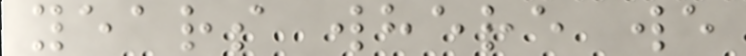years where we
